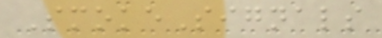SmokeSignals
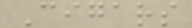Cigars
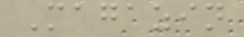Magazin
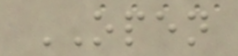OPEN
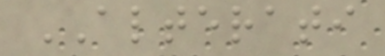ALTERATI
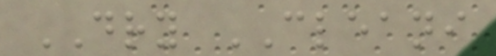DRY CLEANI
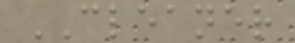CLEANER
